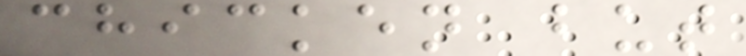chicken but
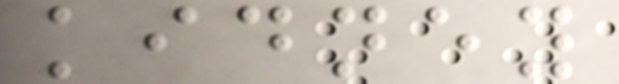kidney
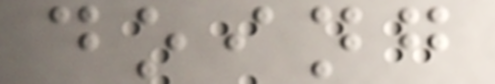doing
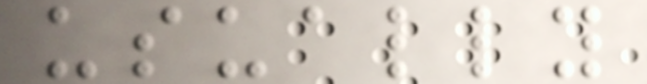usually
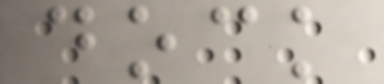dock
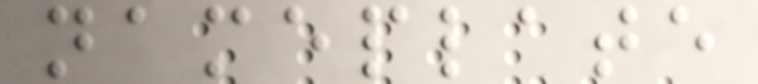nameplate
